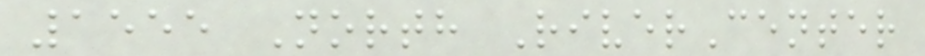1555 North RiverCenter
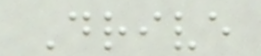Drive
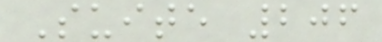Suite 206
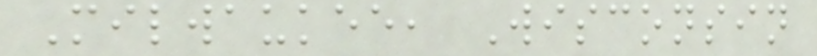Milwaukee, Wisconsin
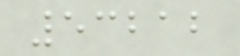53212
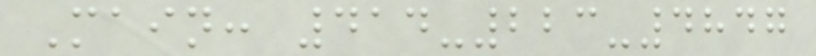Main: 414-223-4847
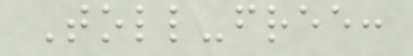Toll-free:
